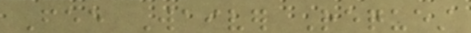Fee Waiver Request
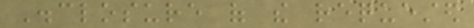Disclosure of the requested
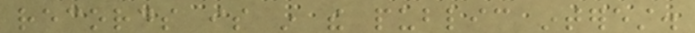records is in the public interest.
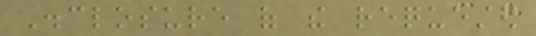Disclosure of the requested
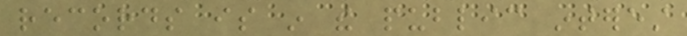records is in the public interest
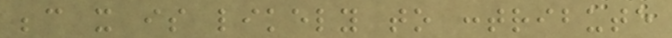because it is likely to contribute
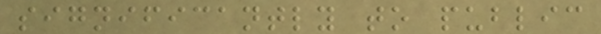significantly to public
